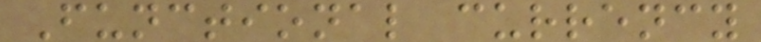Functional currency
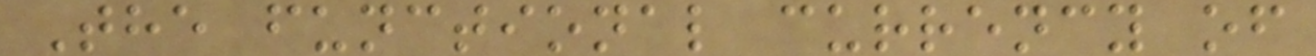The functional currency of
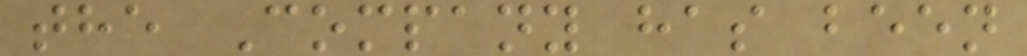the Company has been
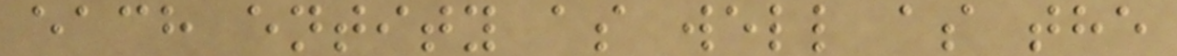each entity as well as the
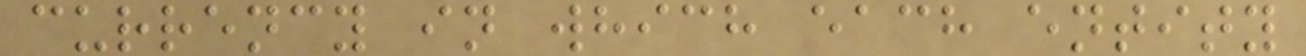currency in which each entity
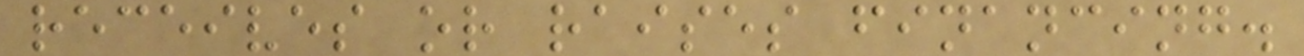receives or raises financing.
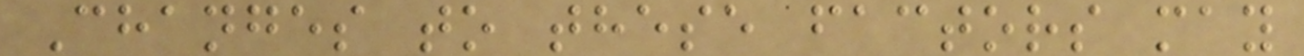Changes to these factors may
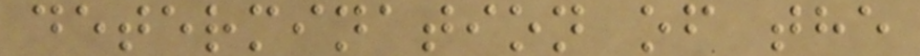determination of the
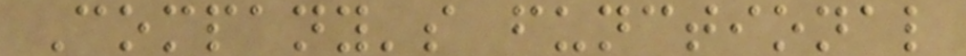Company's functional
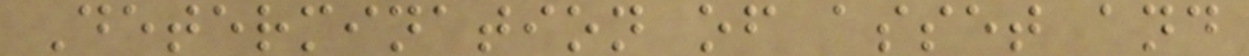Determination of asset and
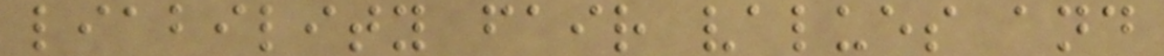liability fair values and
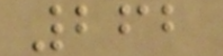262
